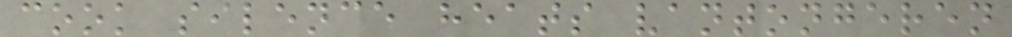cook silence heats vantongeren
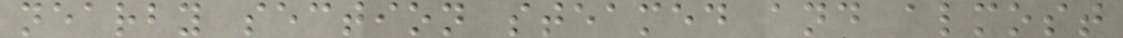nearby section steamed and almost
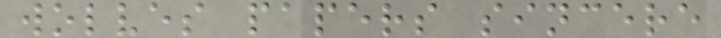wolves papers sincere
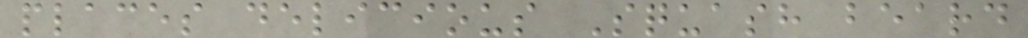places delicious Squash beard
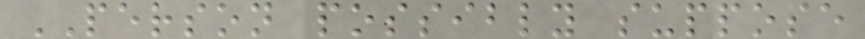PERSON possibly suppose
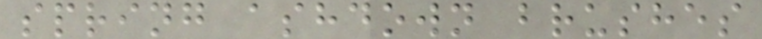spring ashdown brushes
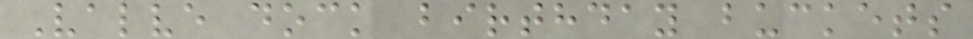Valve dock birthday buckets
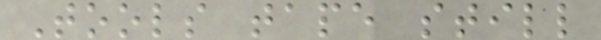Tools tape still
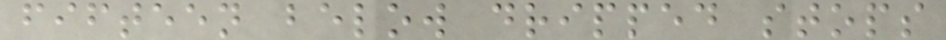fifteen below dripped stops
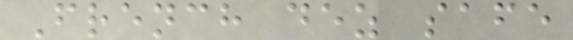French dez safe
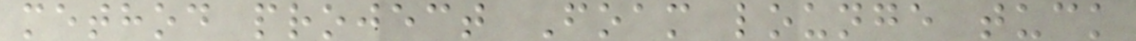method project Foam lounge tuck
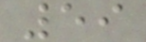59
